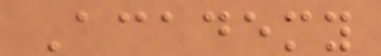Academy
